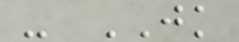- JK
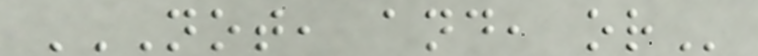NOT, AND, OR
